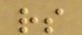rs
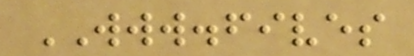WWW.fives
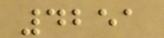4251
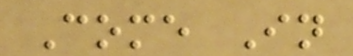Come In
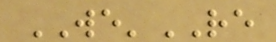WE'RE
